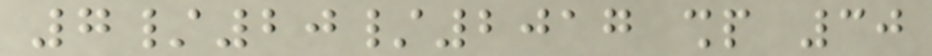7/20/2017 shp 30
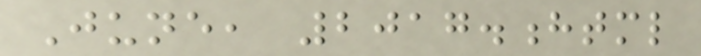June, 2017.html
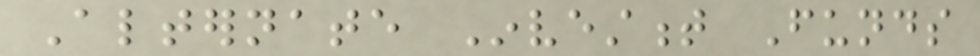Alternate Investment Funds
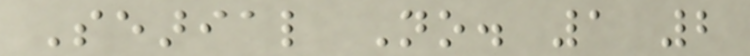Searial No. 1 2
